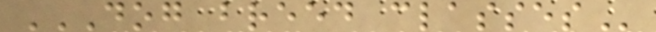DOG BREED CLASSES
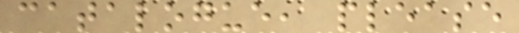catalogue, please
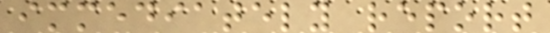immediately report
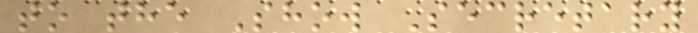to the Show Secretary
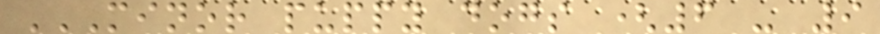MINOR PUPPY DOGS (6 - 9
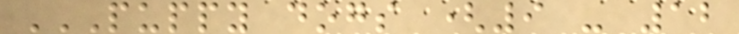PUPPY DOGS (9 - 12
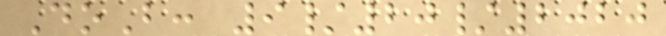DoB: 9/20/2020
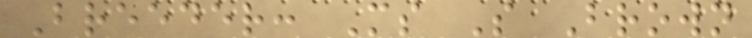Breeder: Ms S Brown
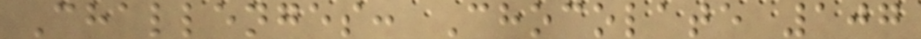Challenges: Chocolate 107
